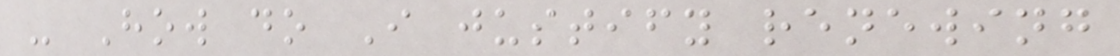- How do I justify renewing
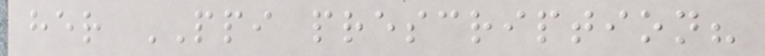her PPI prescription?
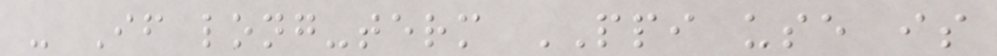- If long-term PPI use is
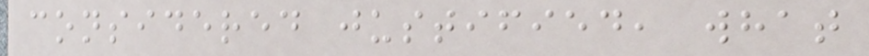considered justified, what
